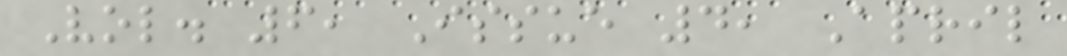Vol. 6, Issue 4, April
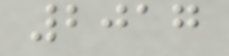2017
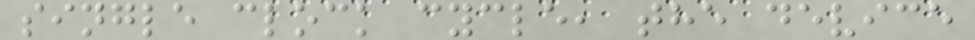single clock cycle, the device
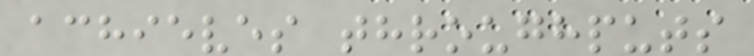achieves throughputs
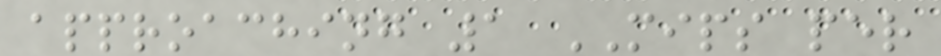approaching 1 MIPS per
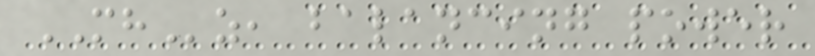MHz, balancing power
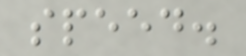speed.
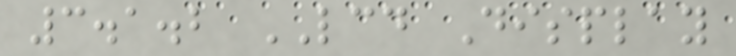3.1.2 LCD Display
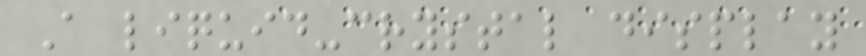A liquid-crystal display
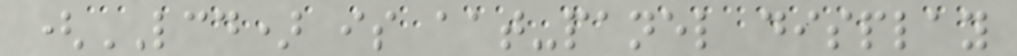(LCD) is aat-panel display
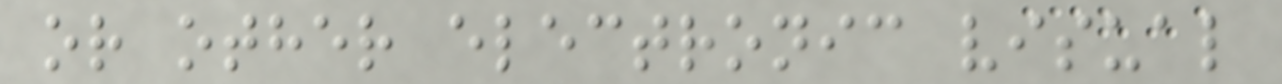or other electronic visual
